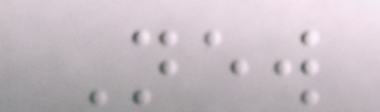New
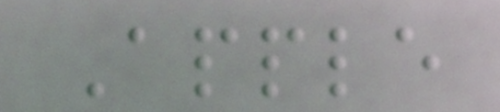Apple
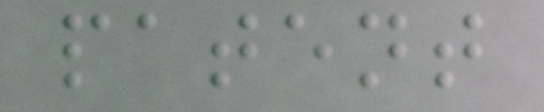patent
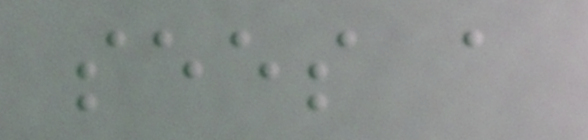sees a
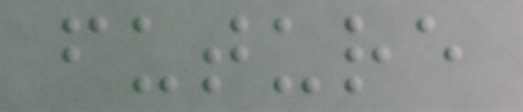future
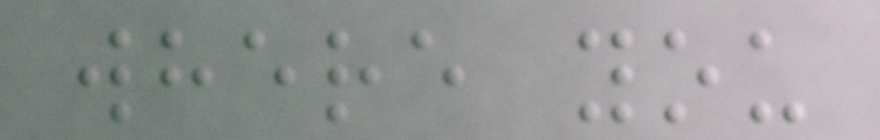where you
